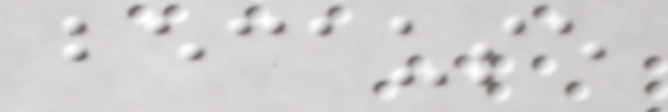because
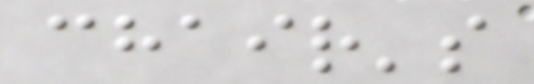chair's
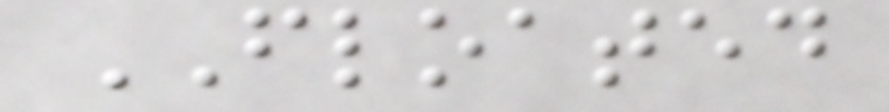FLOATED
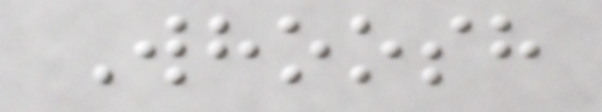Whoosh
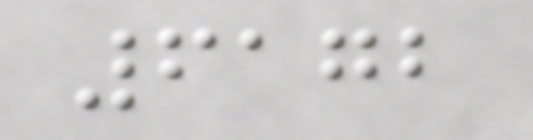6172
